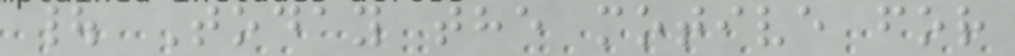| Today the motive for
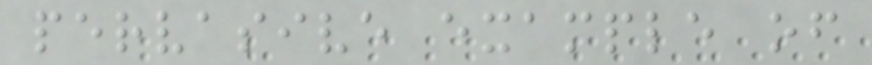pervasive example of
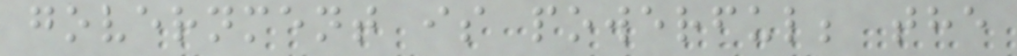government is powerful; the
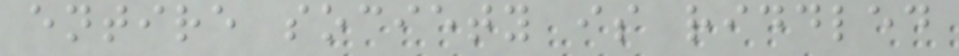entire society is riddled
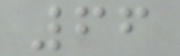66
